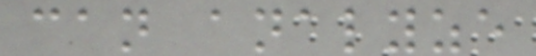can analyze
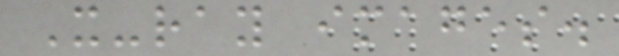X-ray images.
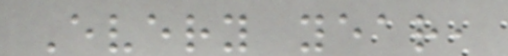Every year,
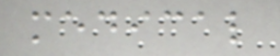medical
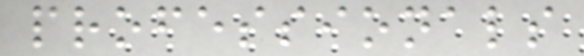professionals
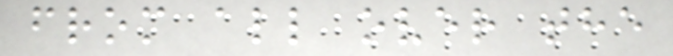from all over the
